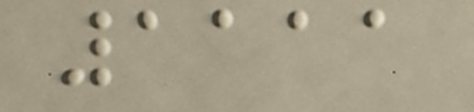1111
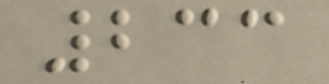233
